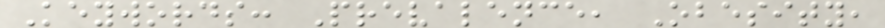Keywords: Prevalence, Obesity,
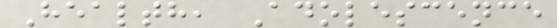Health, Adolescence
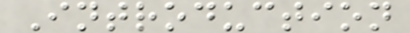Introduction
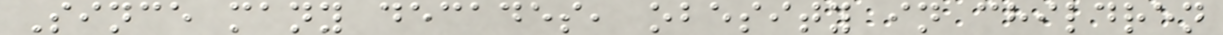Since many decades, obesity in children
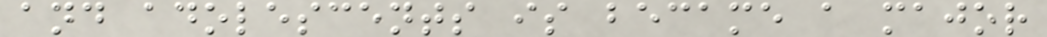and adolescents is became a major
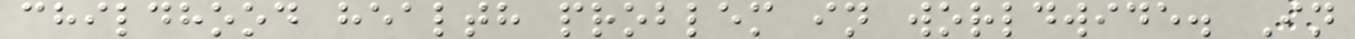childhood health problem in worldwide. In
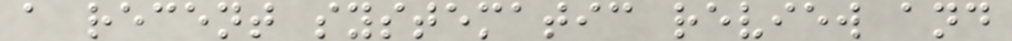a recent systematic review and
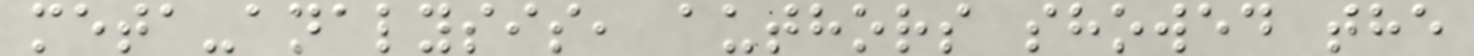meta-analysis, authors showed the
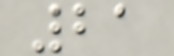21
